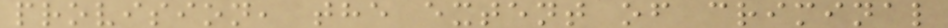provision, the extent of criminal
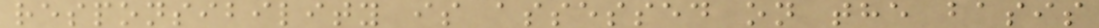responsibility is assessed on the basis
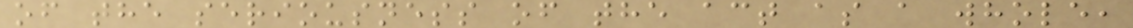of the seriousness of the act as a whole,
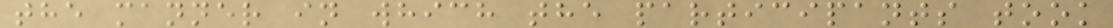the manner in which the participants took
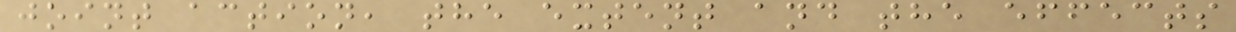joint action, the extent and the effects
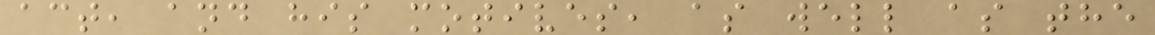act, and his motives, as well as the
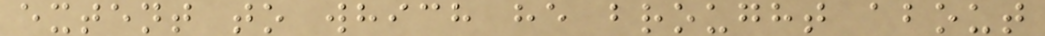extent to which he brought about
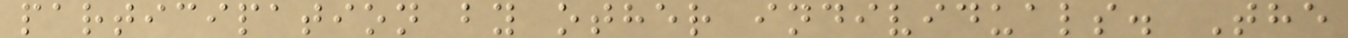participation by other individuals. The
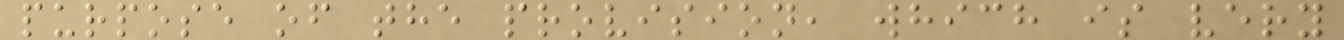purpose of the provision, which is very
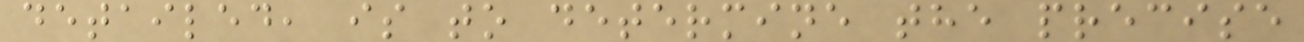detailed, is to determine the precise
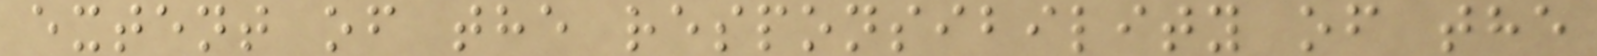extent of the responsibility of the
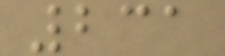231
